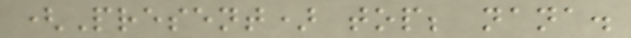(Present) top; nana.
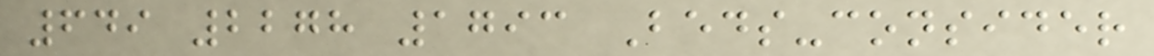649 2278 1793 Beds-consider
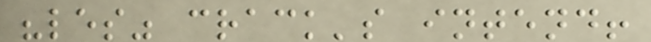"les" crack's intend!
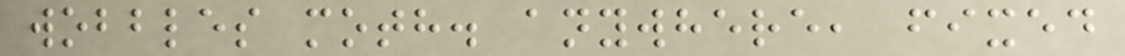wobbles moth. anywhere, fixed
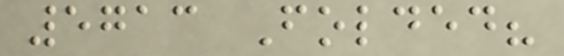5713 Folded?
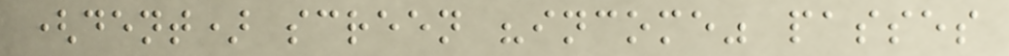(dent) screen "income" passes
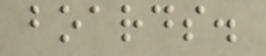boards.
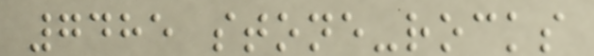7485 stone-rocks
